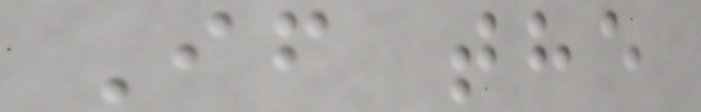If the
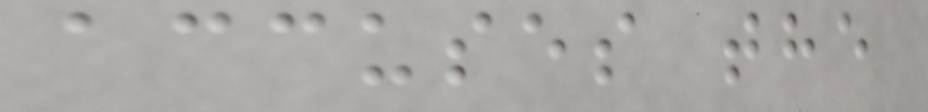accuses the
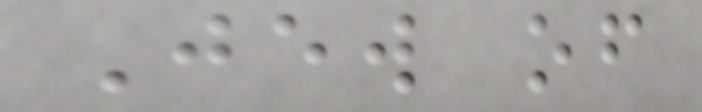Jew of
